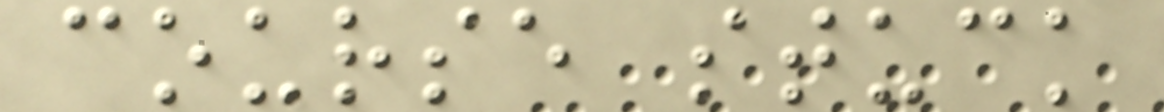course stuck
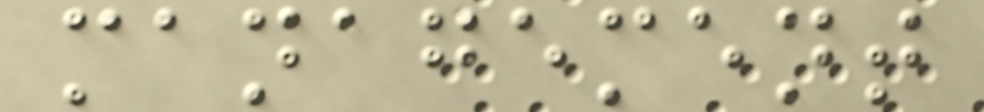management
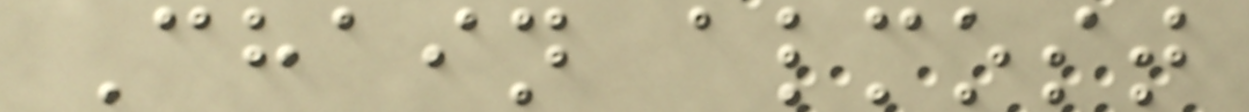Chain almost
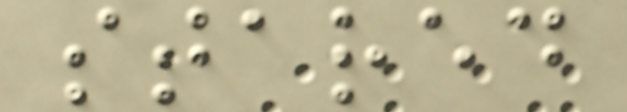stared
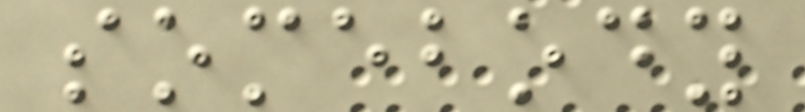somebody
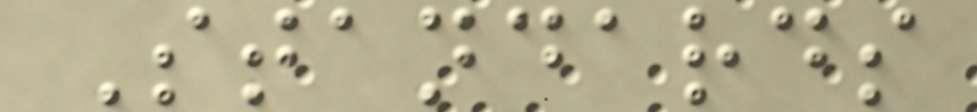Standards
